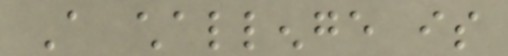A challenge is
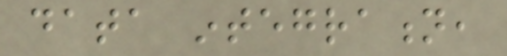data integration,
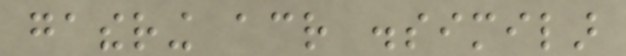gathering across dissimilar
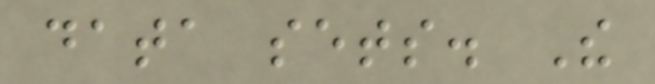data sets. The
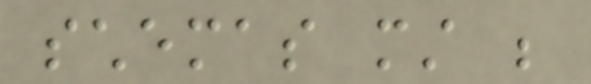schemas must be
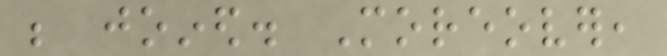be joined. Moreover,
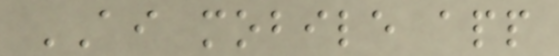AI mobile app
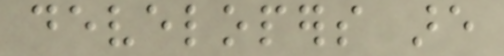developers are
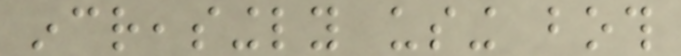increasingly using both
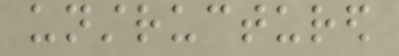unstructured
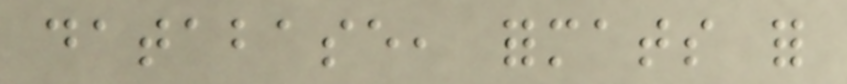database, formats for
